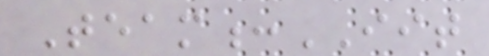Team:IIT
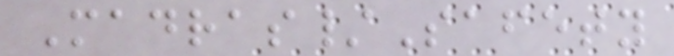Madras/Safety
